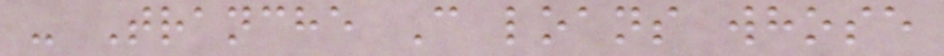- Tranche C loans whose
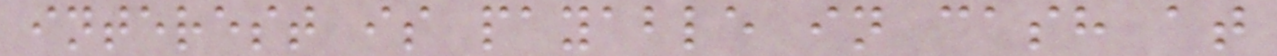interest is payable in cash at
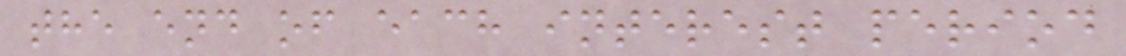the end of each interest period
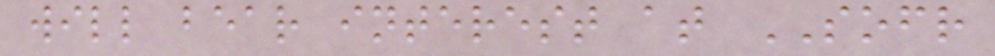will bear interest at SOFR
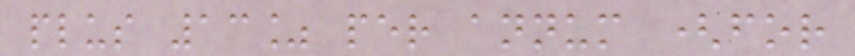plus 13% per annum (for
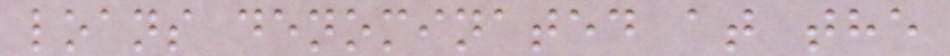loans denominated at the
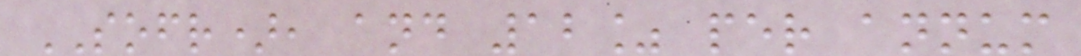SOFR), and 12% per annum
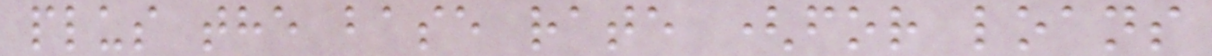plus the base rate (for loans
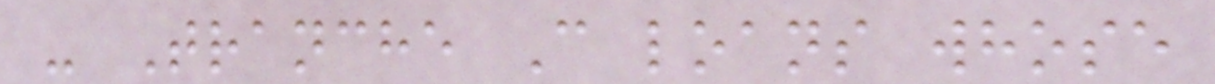- Tranche C loans whose
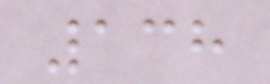138
